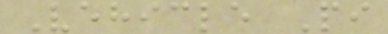Vehicle Pi
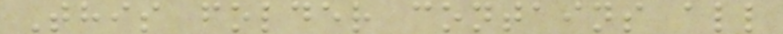This folder contains all
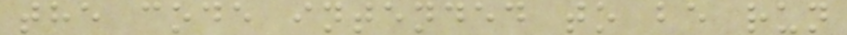the code intended to be run
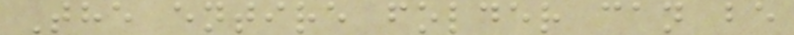The entire folder can be
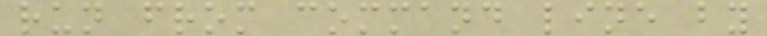run from command line by
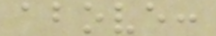above:
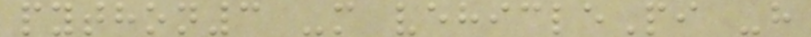python3 -m vehiclePi -h
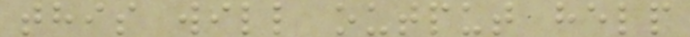this will output help
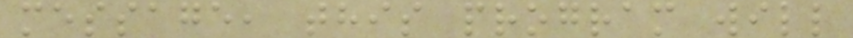message, this program will
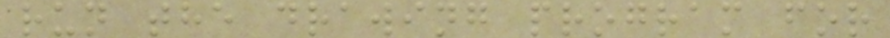run the drawing program for
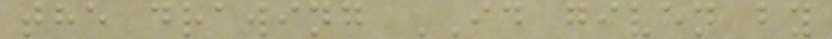the drawing ID given by
